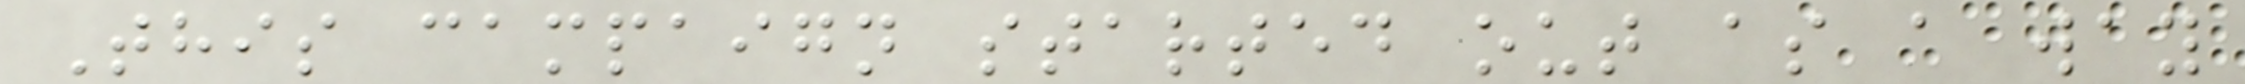This campaign started out as a way
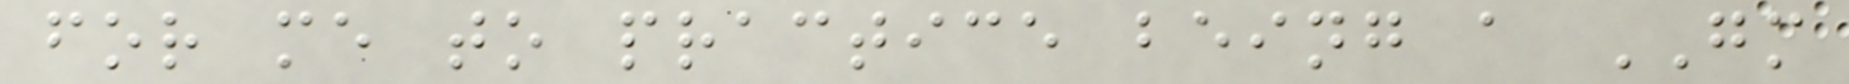for me to practice being a GM
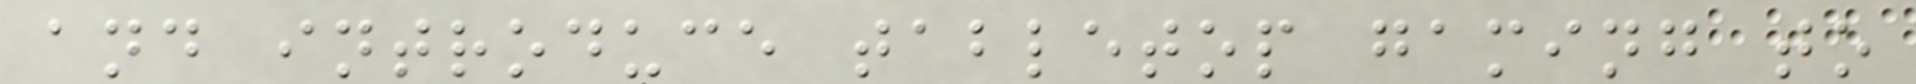and introduce tabletop gaming to
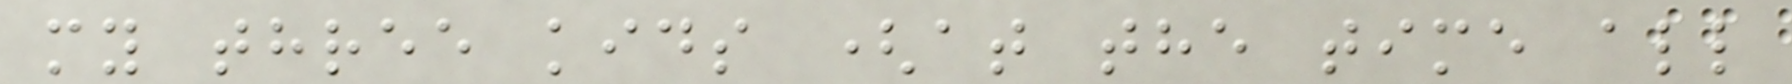my three kids (at the time all
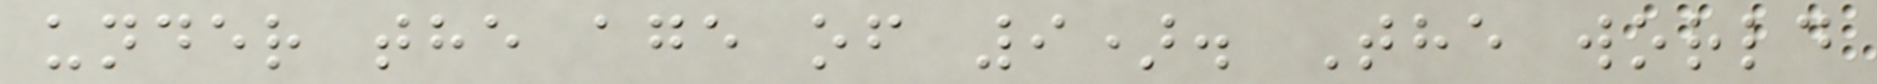under the age of 9). The world
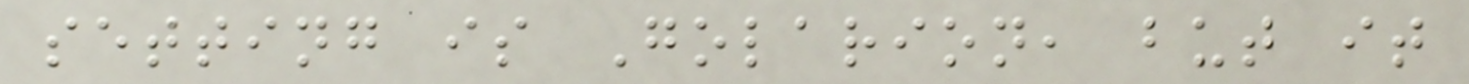setting is Golarion, but it
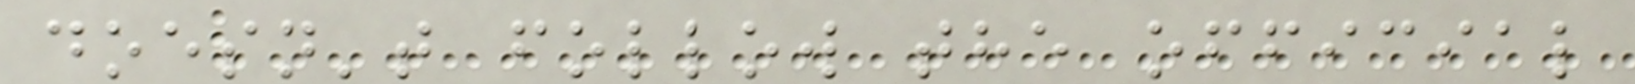doesn't follow the official
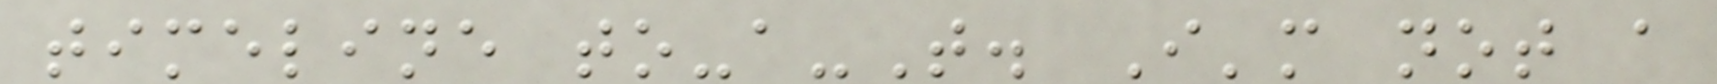timeline to-a-T. I'm not a
